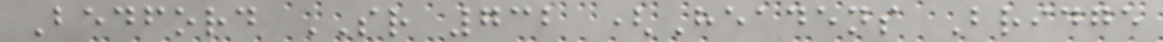Bedford SR 732 (Headens Bridge
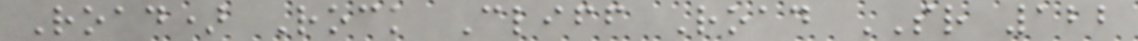Road) Rock Cliff Road SR 122
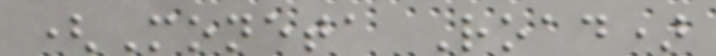(Moneta Road)
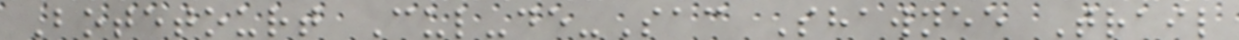Botetourt Cul-de-Sac Shawnee Trail
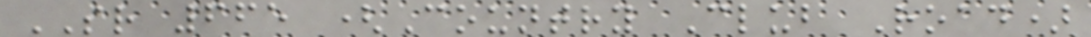SR 665 (Country Club Road)
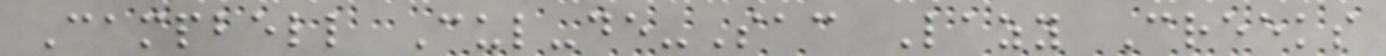Campbell Cul-de-Sac Lazy Creeks
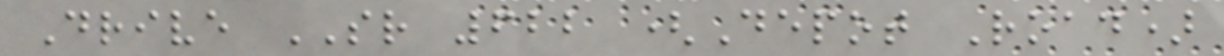Drive SR 622 (Depot Road)
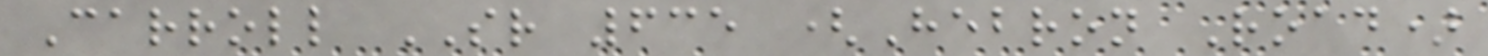Carroll SR 635 (Hebron Road)
